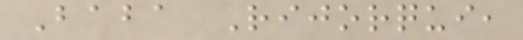Baba Rijorqui,
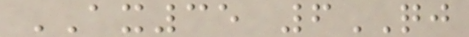AX35 6QJ
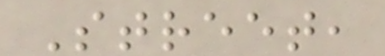Street,
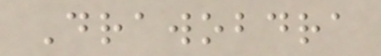Drawobdra
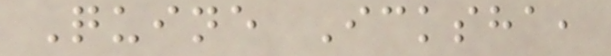Quine Icksha,
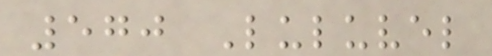570 Luluvel
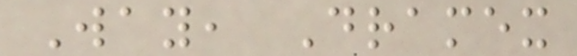Way, Dramex
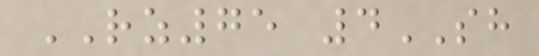RZ75 4SH
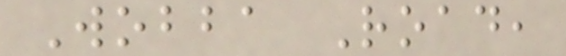Wobba Road,
